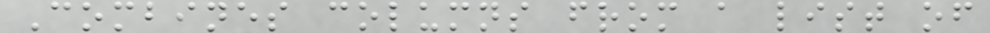Combines columns from a list of
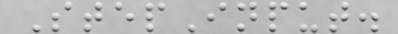StepInput.
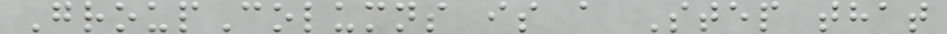GroupColumns is a Step that
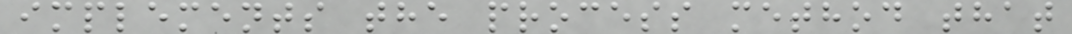implements the process method that
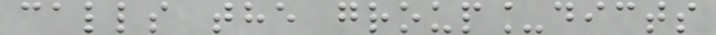calls the group_dicts
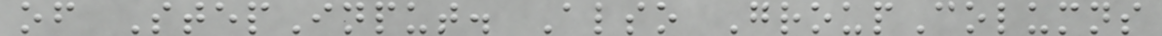of StepInput. Also GroupColumns
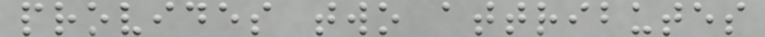provides two attributes
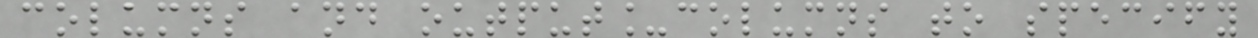columns and output_columns to specify
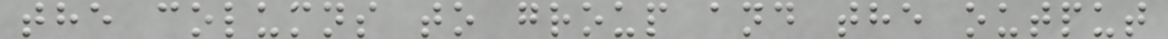the columns to group and the output
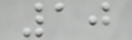10
